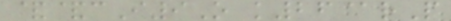&&cI9O k26@rP
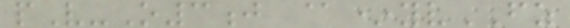pV-O3j @*yvFZ
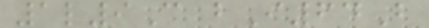1l9C bI64B
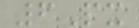6Px
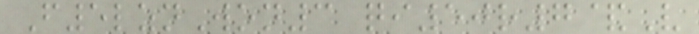F5lznWon3 qi50r7&V
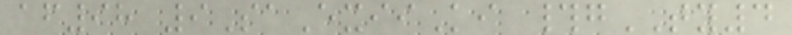af98 9SaExiiKi #gTY4
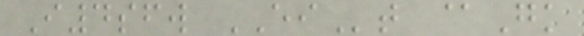I4sfw EIt @Gk
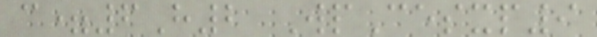c=6H2 WpCesxp9
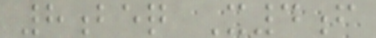8beq X4f
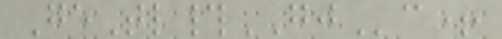GeTl#GJc+
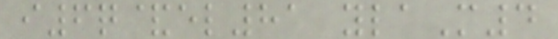i6q&el81 ylaM4
